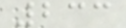233
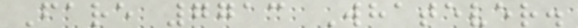Fare 7713 Whatever.
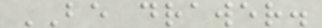BE drawer.
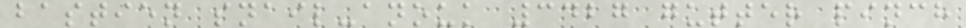bastien snail-anouk 3427 gutter pinch
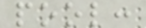pool:
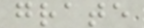grate
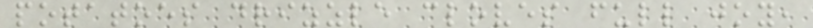potatoes drizzle cloves full joy,
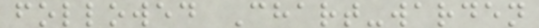followed Chart-warden
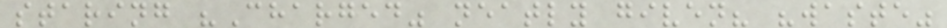staring "Charged" neatly given? "waste"
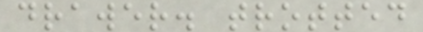drawer. trotted
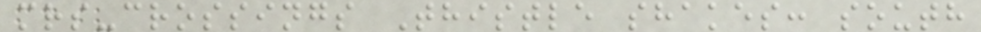mrs-crossings Thistle shakes: south
